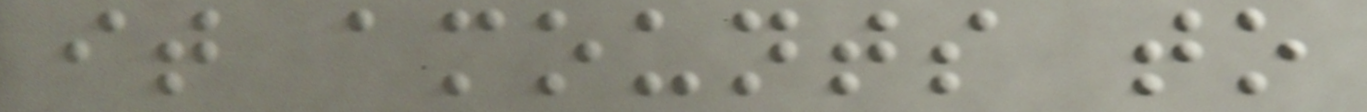it amounts to
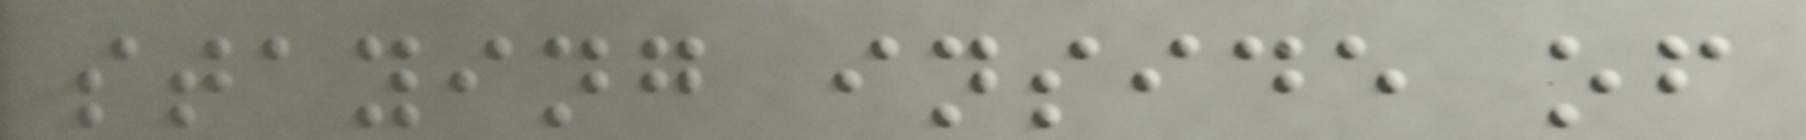staying inside of
